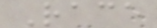Race
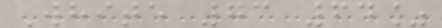White 73 64%
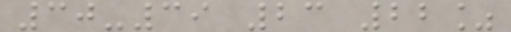30-39 23 22%
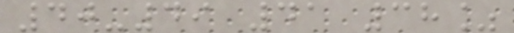40-49 41 38%
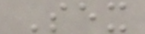Sex
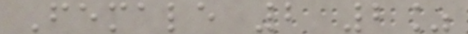Female 2 2%
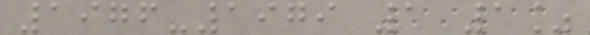1976-1979 1 1%
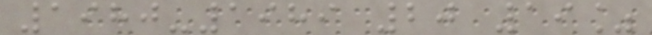1980-1989 20 19%
